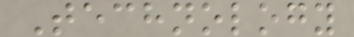Technology
